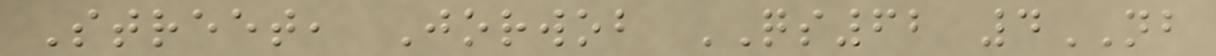Street, Jorwob QS62 4NB
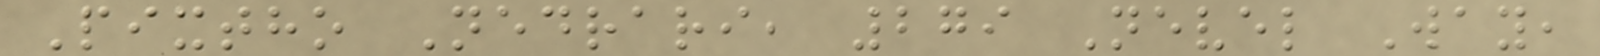Pixtho Nedrari, 279 Nevel Way,
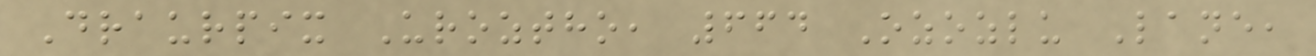Draurpix Uroztho, 664 Ozozlu Lane,
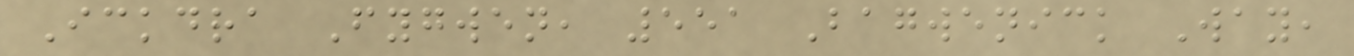Ickdra Fygwen, 551 Bagwenick Way,
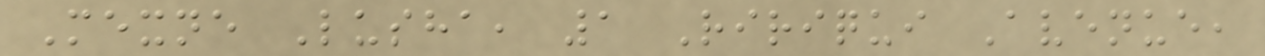Mexne Lusha, 1 Ririqui Avenue,
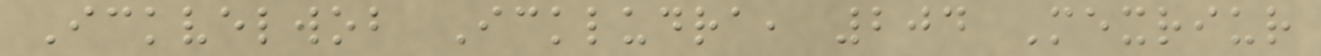Ickvelwob Ickludra, 204 Mexriur
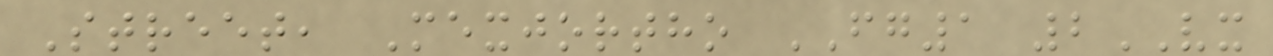Street, Mexjortho FG1 2VX
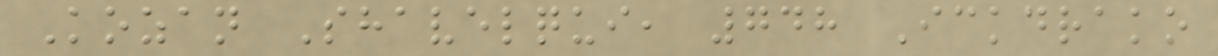Kozan Shavelqui, 748 Ickdrako
